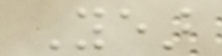Year
